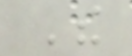The
